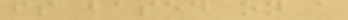is based on a
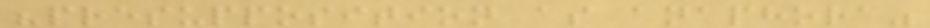"presupposition as anaphora"
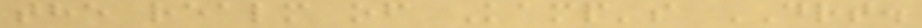the realm of Kamp's DRT.
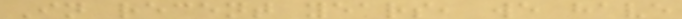In recent years, we have
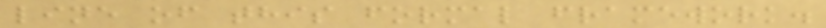line of this formal framework.
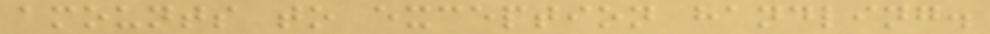amounts to exception handling.
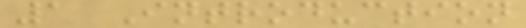1 Introduction
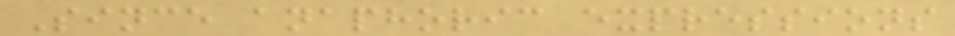Since anaphoric expressions
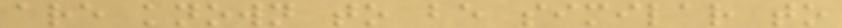are known to be similar to
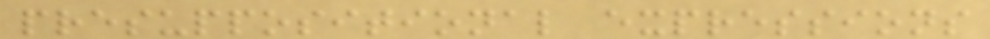presuppositional expressions
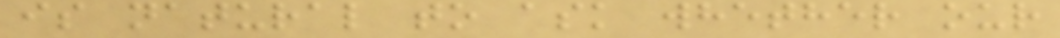is natural to ask whether our
